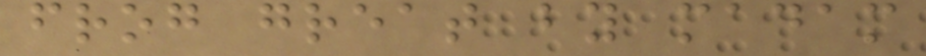frog great by madam
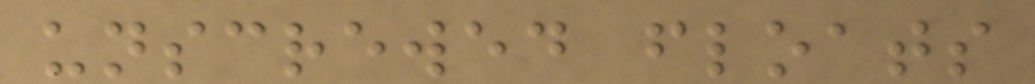unscrewed floats
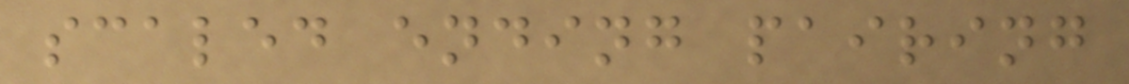scaled ending pairing
